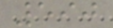590
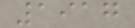1917
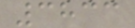3833
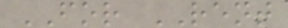FOR RENT
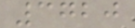3720
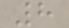8
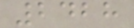2428
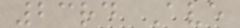23rd Ave
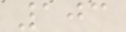103
